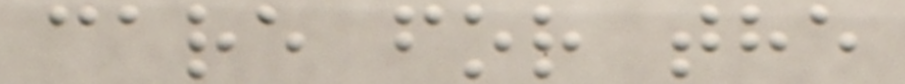care for the
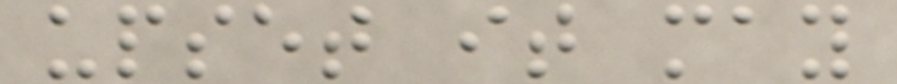upset it may
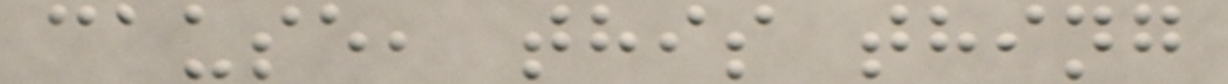cause, this thing
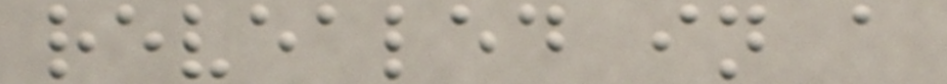revealed in a
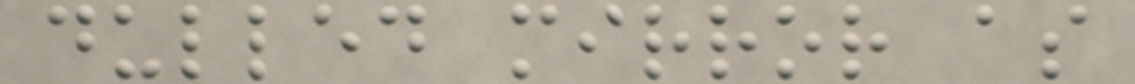dulled mirror as
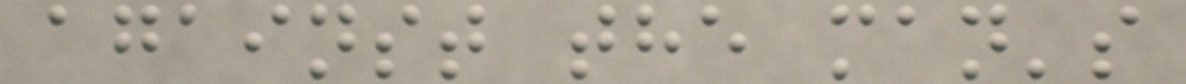against the man's
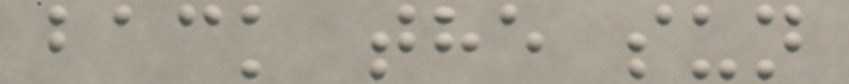back the sun
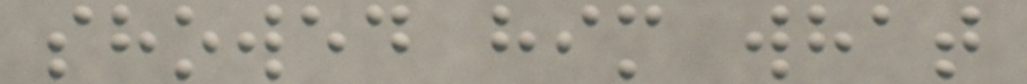showed him what
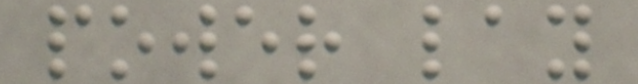power lay
